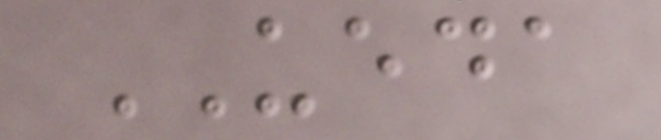UEDA
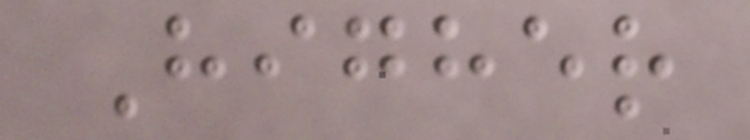Higher
